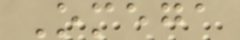Omega
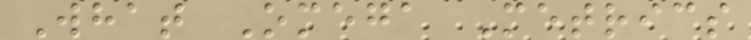What Omega Metrics
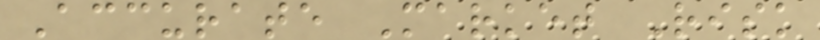Accurate Market Risk
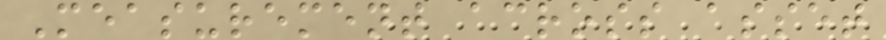Measurement across asset
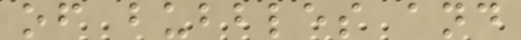of bubbles and
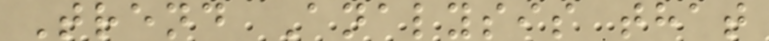Trend Analysis that
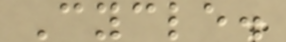Cycle.
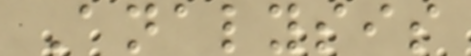Analysis
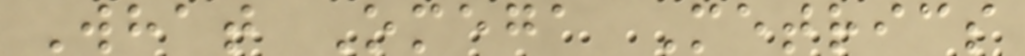What Omega Metrics
